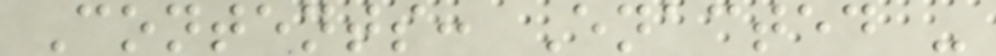Contents: Enacted -
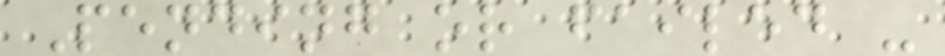Pending or failed -
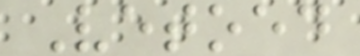Vetoed
